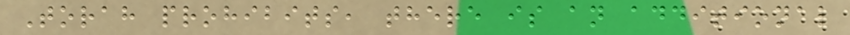Torah prohibits, there is an additional
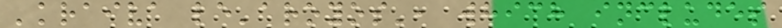'kraiva le'aroyos', which includes
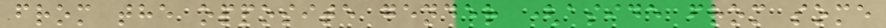from the opposite gender (aside from some
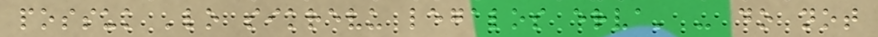possuk 'lo sikrevu legalos erva' - do not
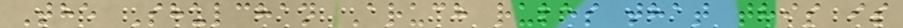The Shulchan Aruch rules that this is
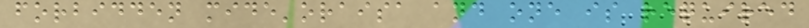forbidden mide'oraisa and one is required
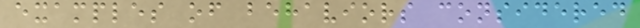examples of behaviors considered
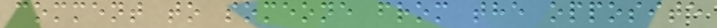comment to someone from the opposite
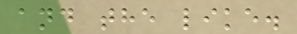and the like.
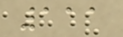111
